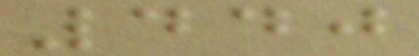440
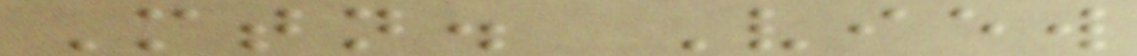Mtn. View
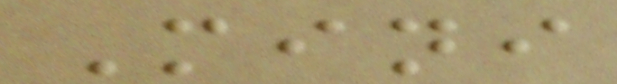Mini
